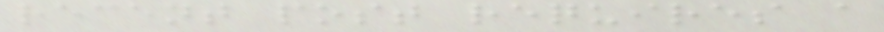recent post requires a
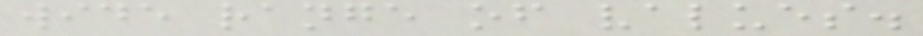wide range of values.
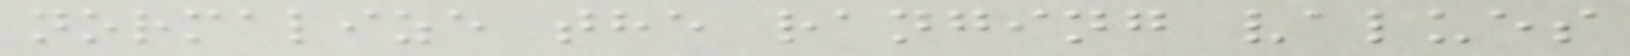normalize the ranging values
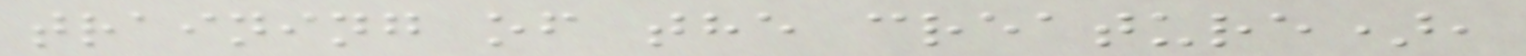training of the creature),
